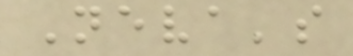Neva's
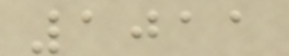1011
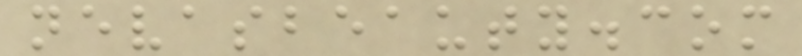nevasbeauty.com
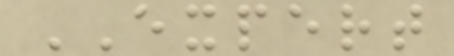EXPERT
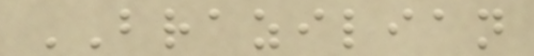BRAZILIAN
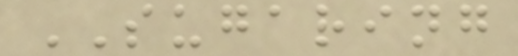SUGARING
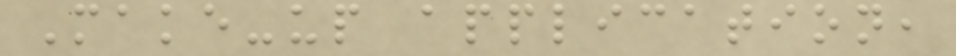Make-up application,
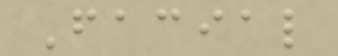Facial
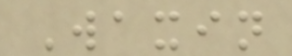Waxin
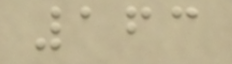163
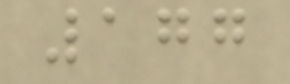177
